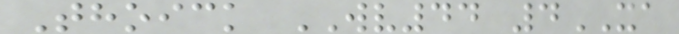Thoick WV44 4XA
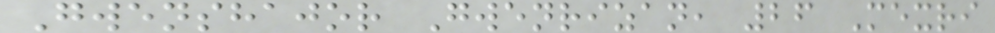Gwenshajor Gwenrizan, 26 Mexri
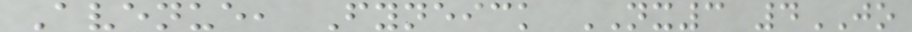Avenue, Fyneick NX3 4JO
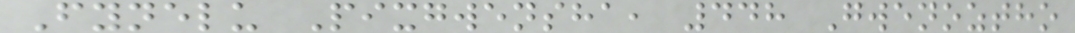Fynelu Pixgwensha, 448 Gwenoztho
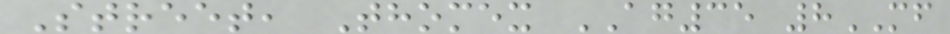Street, Thomex AG35 8MF
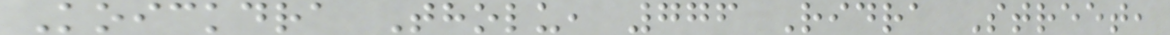Koickdra Tholu, 776 Ridra Street,
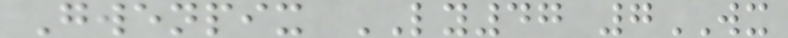Gwenpix LY47 7WX
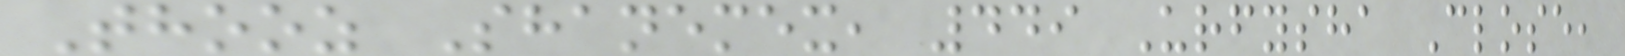Thooz Shanemex, 449 Urfysha Close,
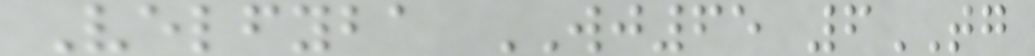Velfyba WJ65 6TG
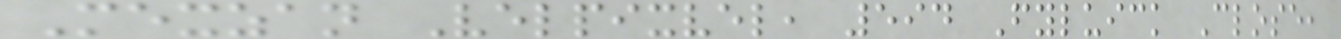Mexzan Velpixvel, 594 Fyluick Close,
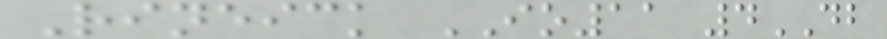Rineick IO11 4DB
